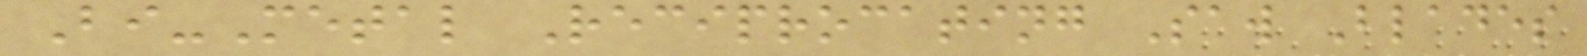Bi-Metal Reciprocating Saw Blades
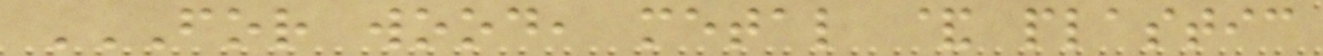FOR WOOD, METAL & PLASTIC
